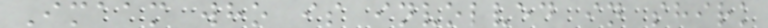Imaam who is involved in shirk
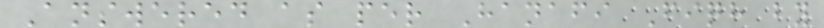Answered as per Hanafi Fiqh by
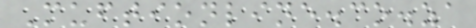Muftionline.co.za
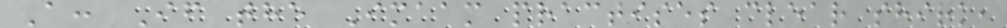A: If the Imaam practises clear shirk,
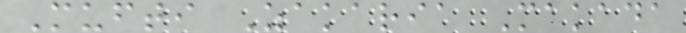Mufti Zakaria Makada
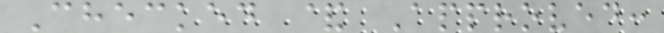Checked & Approved:
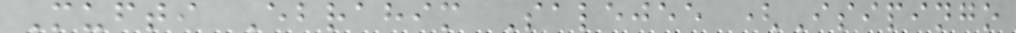Mufti Ebrahim Salejee (Isipingo
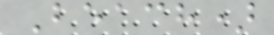Beach)
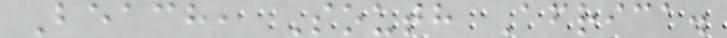Beach, South Africa.
